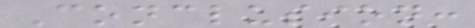Conclusion:
